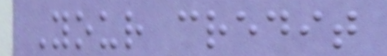Your credit
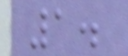1.
